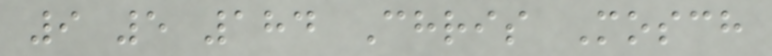9 5 184 Chris Mosch
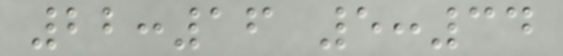22:16 5:34
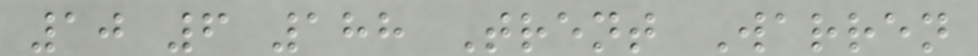10 6 188 Trent Warren
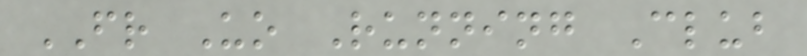FR Uo Running Club
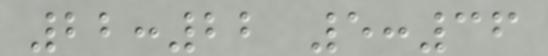22:22 5:36
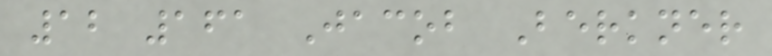12 161 Jacob Berkner
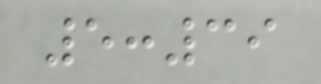5:39
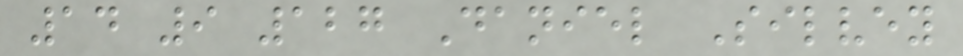14 9 127 Daniel Silvey
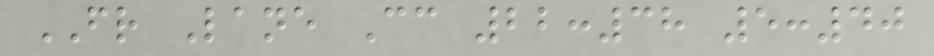FR Lane Cc 22:38 5:40
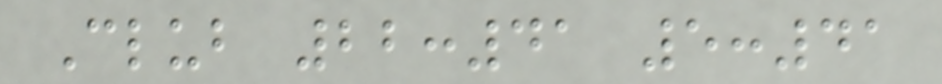Club 22:41 5:41
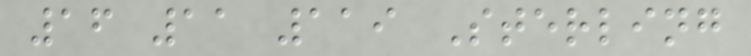16 11 119 Sterling
